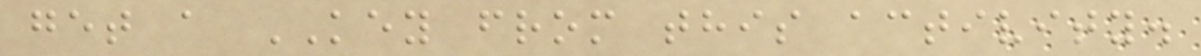get a KEY from this activity.
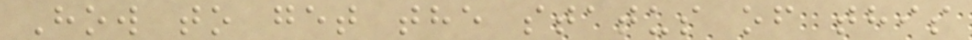How to get the status of this
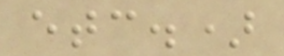etc.)
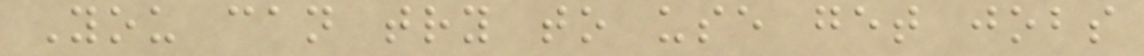You can try to use get jobs
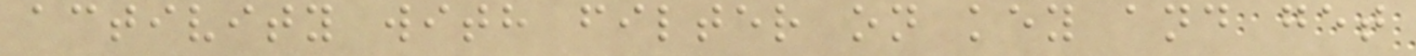activity with filter on key and get
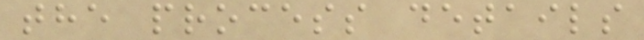the process details
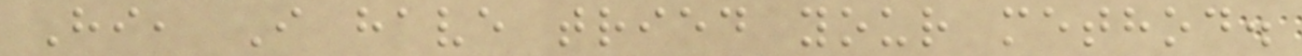Hi, I have tried your method.
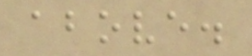above.
